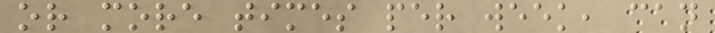or more times per week, can
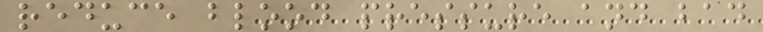reduce blood pressure and bad
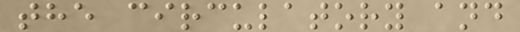the circulatory and
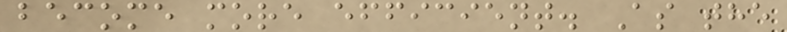become more efficient. As the
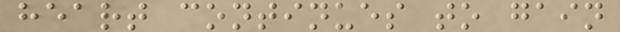heart continues to gain
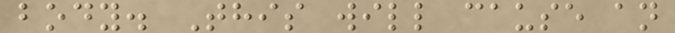body. This will cause an
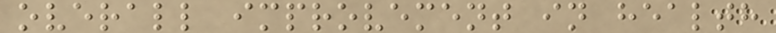overall improvement in health
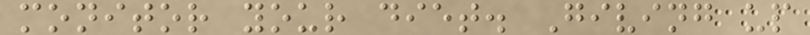monitor your diet. Giving up
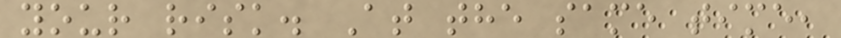your risk. At the same time,
